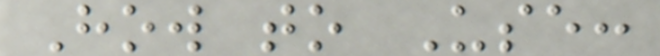How to Use:
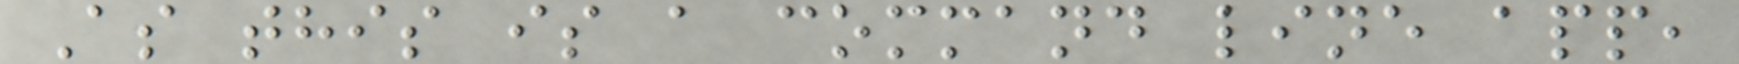As this is a command line app,
